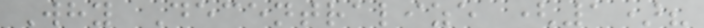Why Decentralize (1)?
